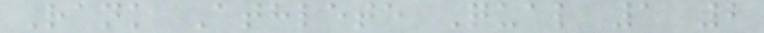Rank Athlete Qual 1 2
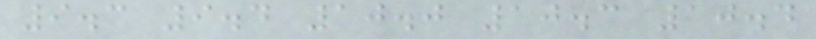9.3 9.4 10.0 10.3 10.4
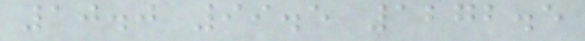10.0 99.5 1272.5
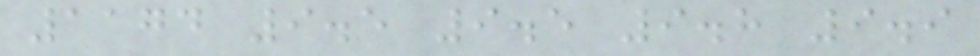1174 9.5 9.5 9.8 9.9
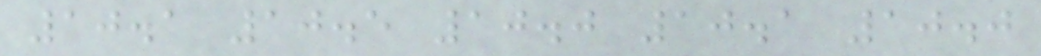10.1 10.5 10.0 10.1 10.0
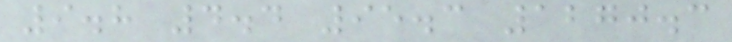9.8 4.4 95.3 1270.3
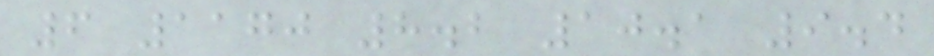6 1170 8.2 10.1 9.4
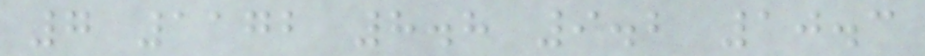7 1172 8.8 9.2 10.3
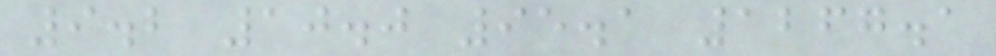9.2 10.0 95.1 1267.1
